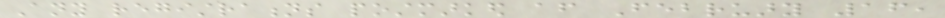Any registrations postmarked after February 16,
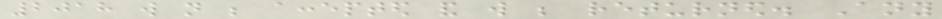2018 will not be accepted and will be returned. Any
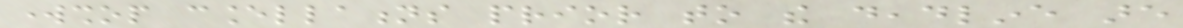workshop cancellations prior to the deadline are
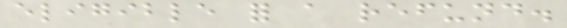eligible for a refund.
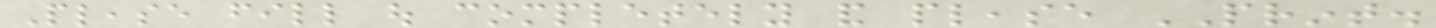Please fill out completely and please PRINT.
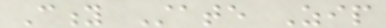City State Zip
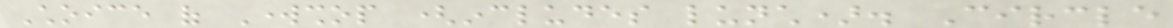Choice of Workshop (includes lunch). Circle
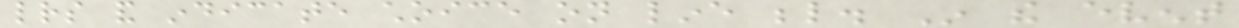letters and indicate choice on line below. In the event
